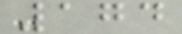174
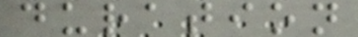duration
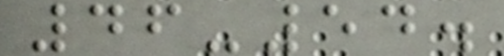46-54.
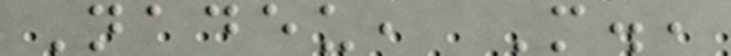Nadeu, M.,
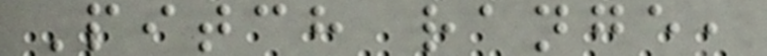Pitch range,
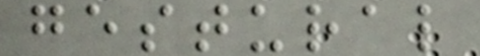gestural
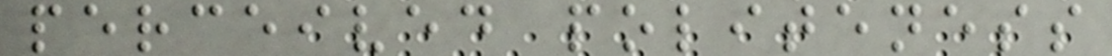perceived politeness
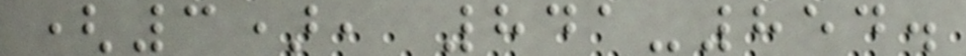(3), 841-854.
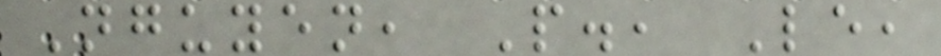Nguyen, P., Le,
